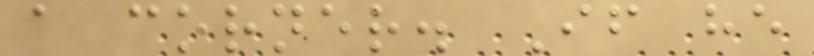a corner. If he
